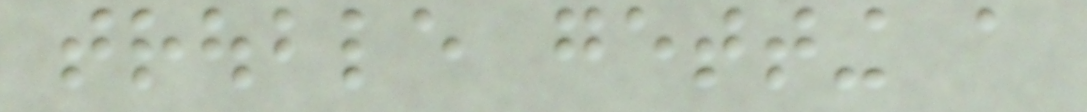trouble getting a
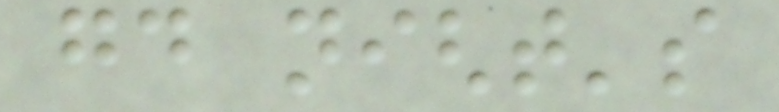good night's
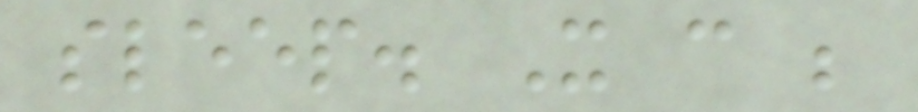sleep. It can be
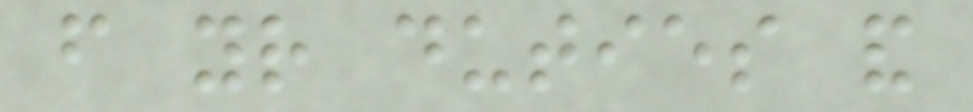from your duties and
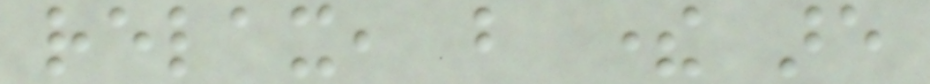relax, but there are
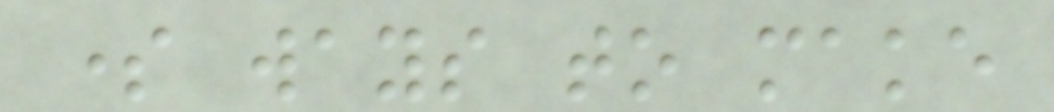some ways to make
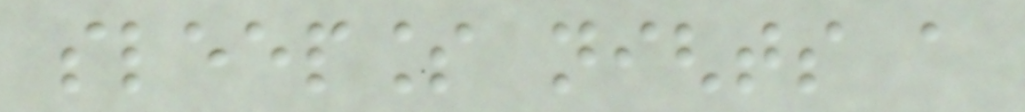sleepless nights a
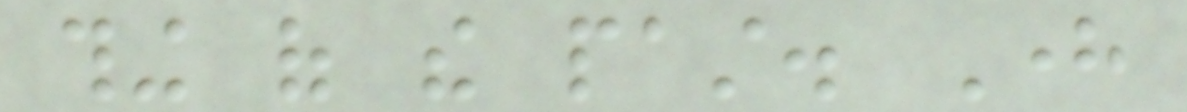thing of the past. Here
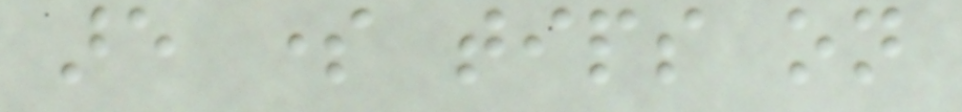are some tips on
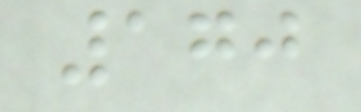170
